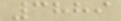3889
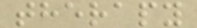therapy
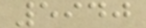5940
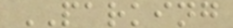PARKING
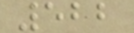522
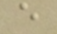e
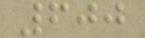600
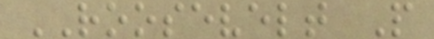ROOSEVELT P
